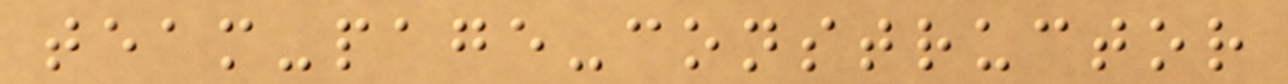team-page-constructor
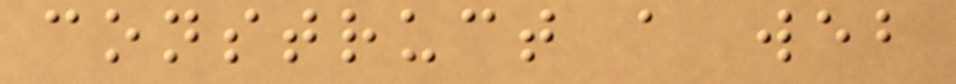construct a web
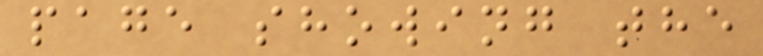page showing the
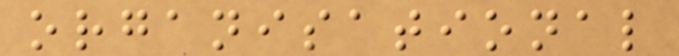organisational
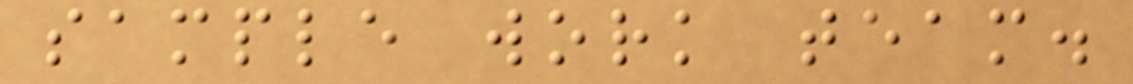sample work team.
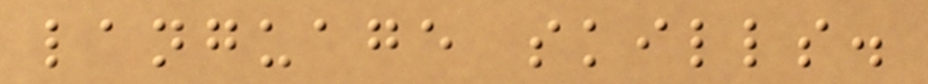language skills.
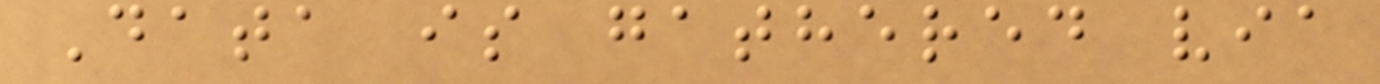Data is gathered via
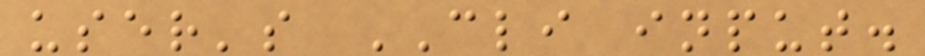user's CLI input.
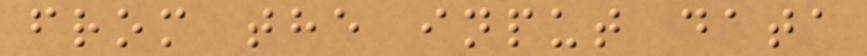from the input data
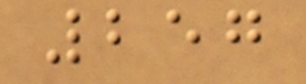257
